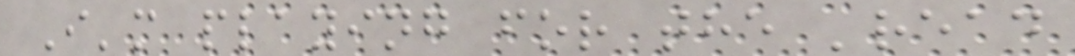I'm playing for the 'read
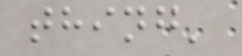thing'
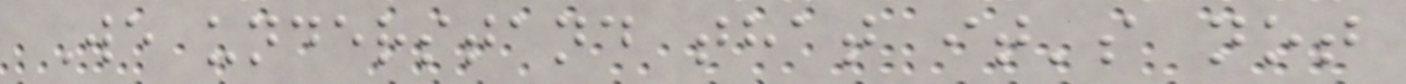We understand that it's not
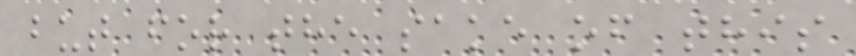but for the sake of this
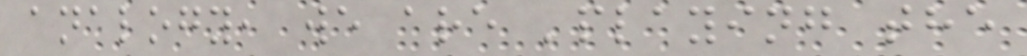analogy, we are 'playing the
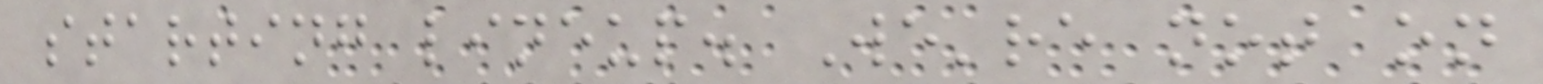starting lineup. We're not on
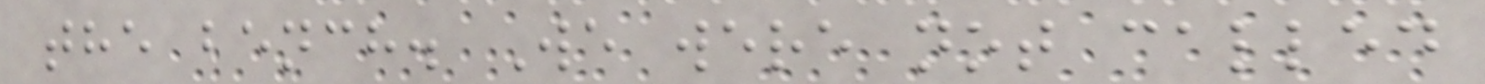the bench. We were not called
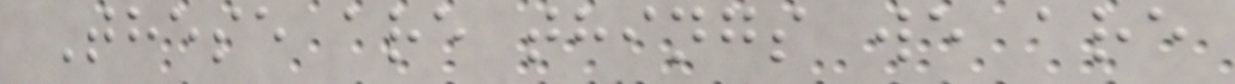These are things we are
